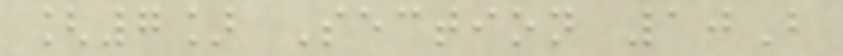[7] Section 10B
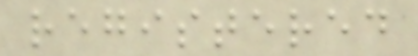registered
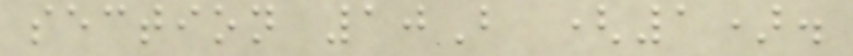section 10B (1).
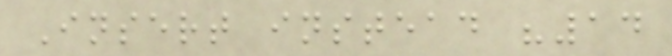Insert instead "14
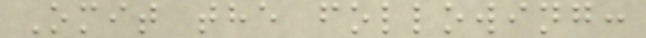Omit the following:
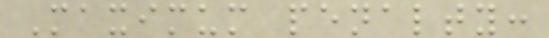Maximum penalty:
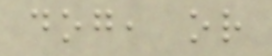dog, or
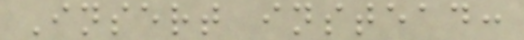Insert instead:
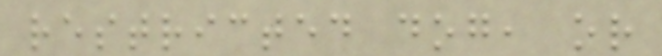restricted dog, or
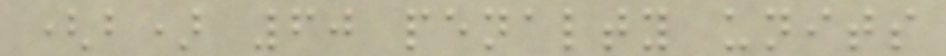(b) 60 penalty units
